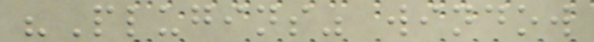"Plugins" window
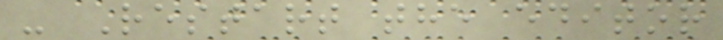- Restart the editor
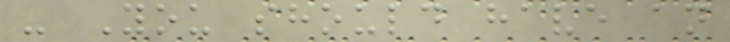- You should have an
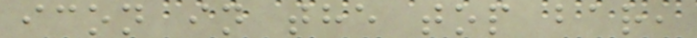icon in the top bar,
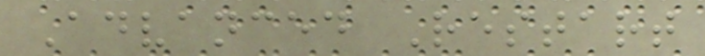Advanced Restart
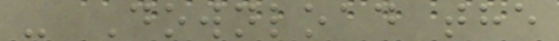- Download the
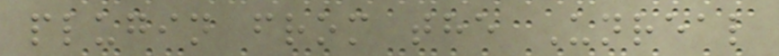plugin from the Unreal
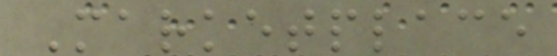Marketplace
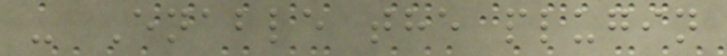- Enable the plugin
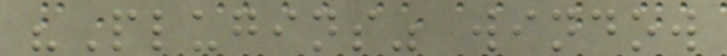"Plugins" window
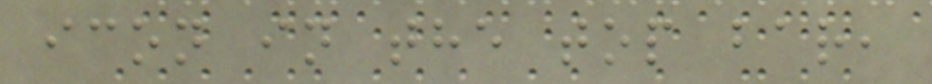icon in the top bar,
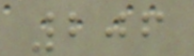206
